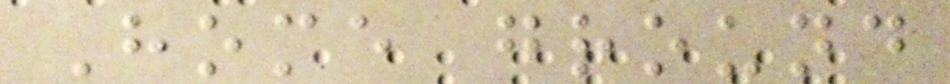Home ground
